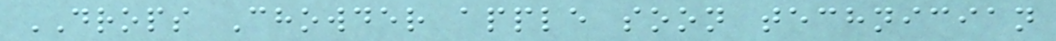DROPS Chowder apple soon technician
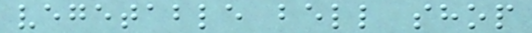vegetable bell shop
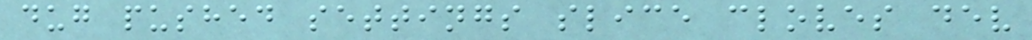dug pushed settings slice cloves dev
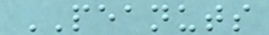PEANUTS
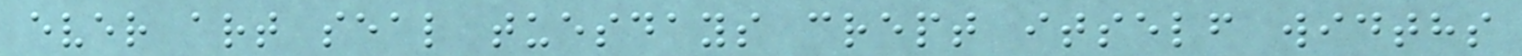ever art seal tuesdays crept itself widths
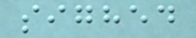sighed
